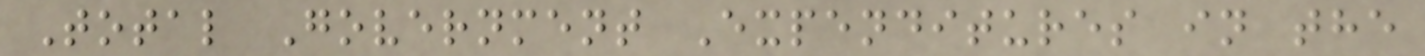Total Government Expenditures in the
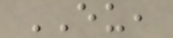EU,
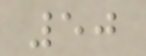50
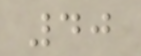40
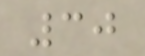30
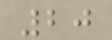20
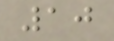10
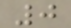0
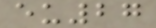eu27
